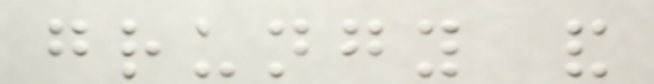grungy and
